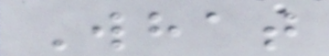What
